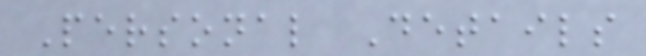Personal Details
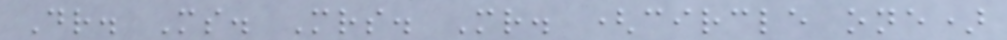Dr. Ms. Mrs. Mr. (circle one)
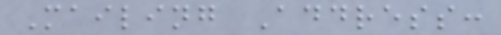Mailing Address:
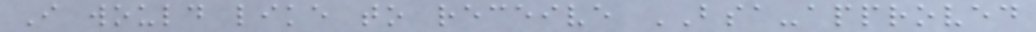I would like to receive BSA-approved
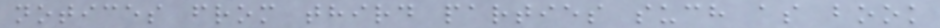notices from third parties such as book
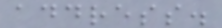address.
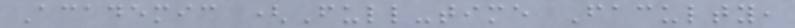Academic (Full-time Faculty,
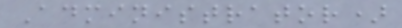Administrator)
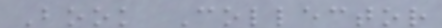Book Collector
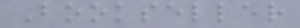Bookseller
